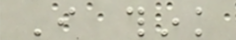I think
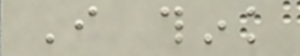I think
